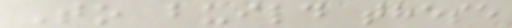To build these
